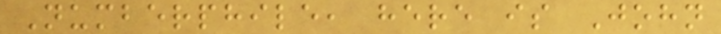Numberphile, here is John
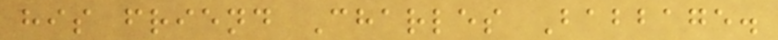his friend Charles Babbage.
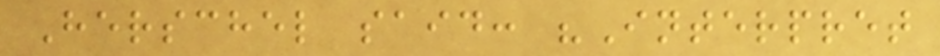Herschel said: "Interpret
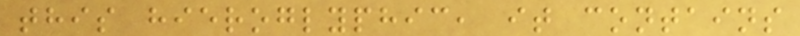this hieroglyphic, it contains
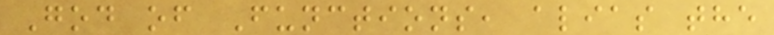God of Functions, alias the
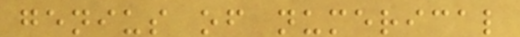genius of numerical
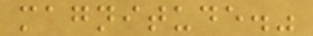magnitude."
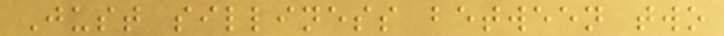Just silliness between two
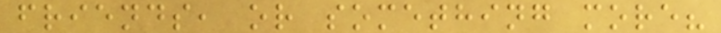friends, or something more?
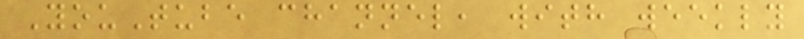YouTube channel, with weekly
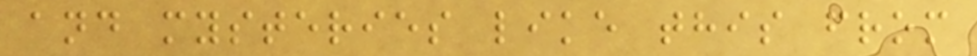and mysteries like this from
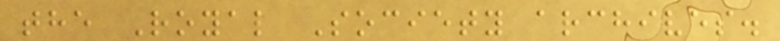the Royal Society archives.
